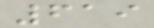619
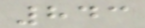843
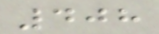408
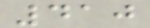410
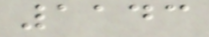1143
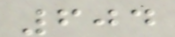604
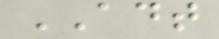ADT
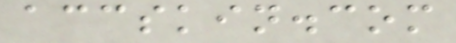accskin.com
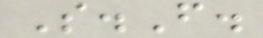S.F.
